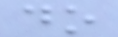do
